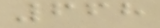668
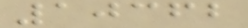10362
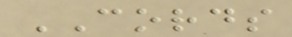CORDS
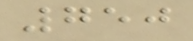750
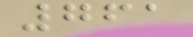761
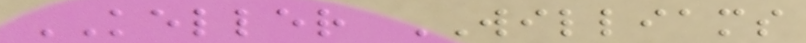KELLER WILLIAMS
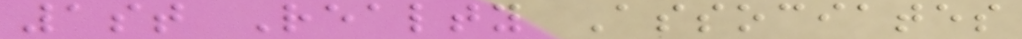1st Realty Associates
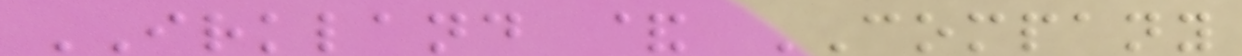IRKLAND & COMPANY
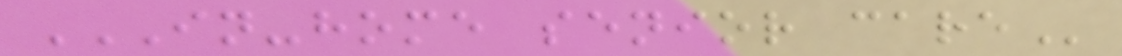IN-HOME SENIOR CARE
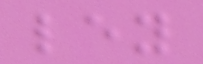ley
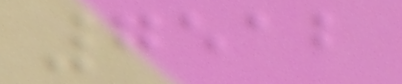7512
